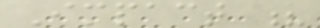Impact ?
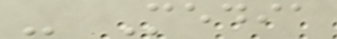- Media
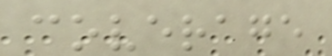coverage
